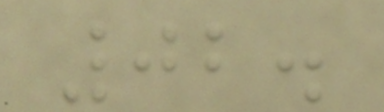02.
